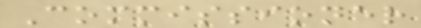Commissioner
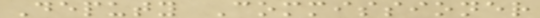Deputy Commissioner
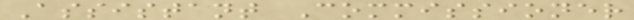Assistant Commissioner
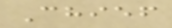Chief
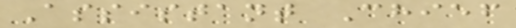Assistant Chief
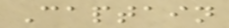Captain
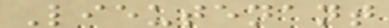Lieutenant
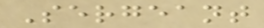Sergeant
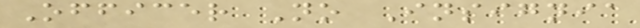Officer No Insignia
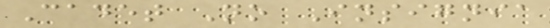Cadet No Insignia
